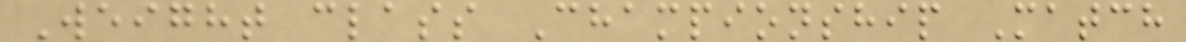Weight class Championship Match
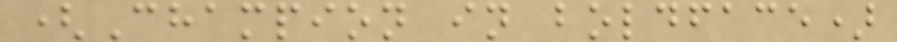(Champion in boldface)
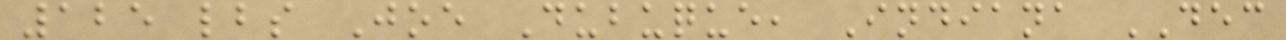125 lbs Joe Dubuque, Indiana DEC
